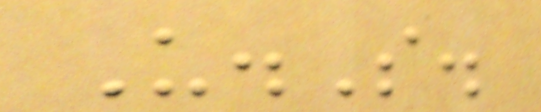U.S.
